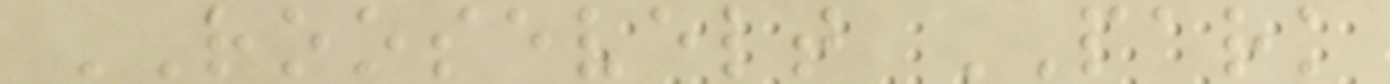ROOSEVELT PARK
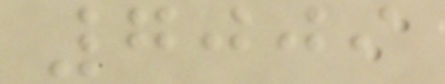7009
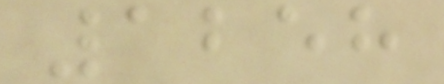1258
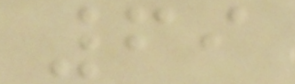69
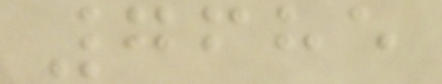7685
